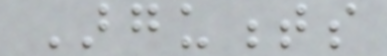Arguments
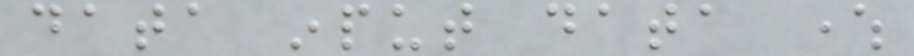data input data where
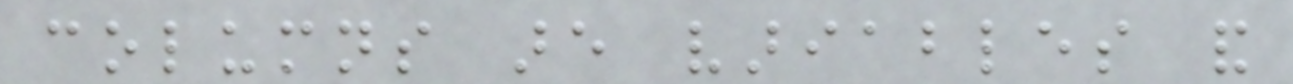columns are variables and
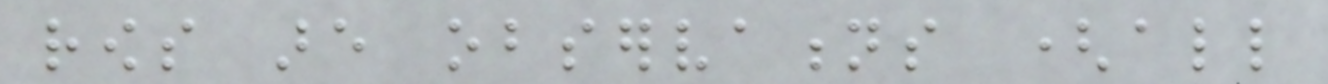rows are observations (all
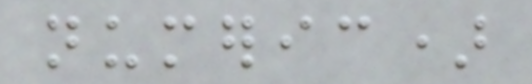numeric)
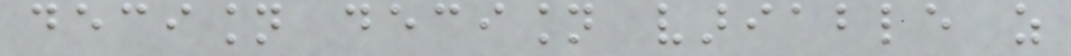decision decision variable as
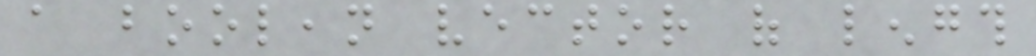a boolean vector of length
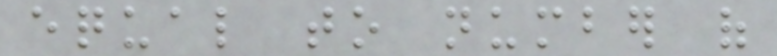equal to number of
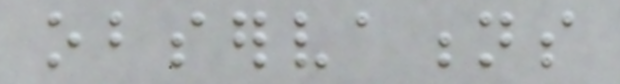observations
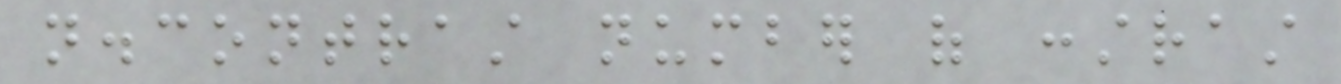n.contrast number of constrast
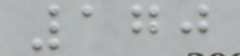170
